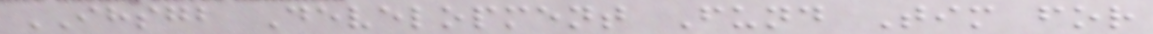IHSGB Development Fund Tim for
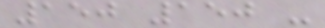150 150 -
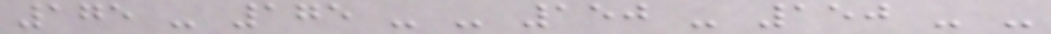175 - 175 - - 150 - 150 - -
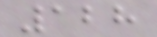128
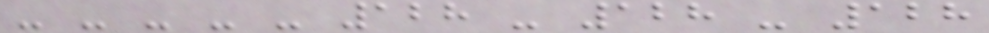- - - - - 128 - 128 - 128
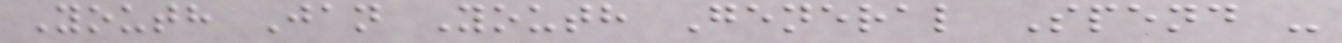Youth Jan Youth General Spend -
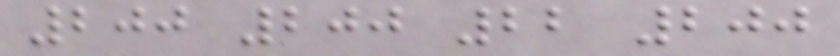200 200 22 200
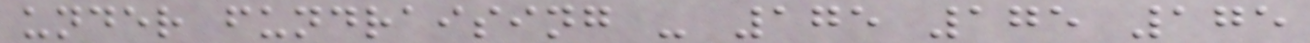under fundraising - 175 175 175
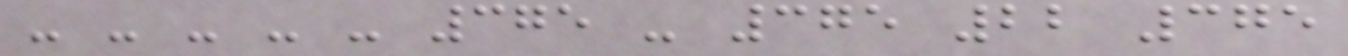- - - - - 375 - 375 22 375
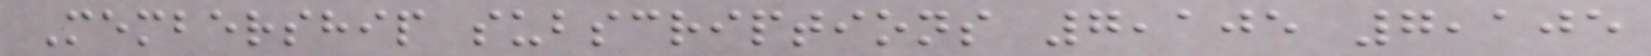Membership subscriptions 7,105 7,105
